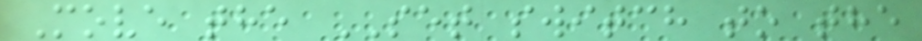Move the SET switch to the
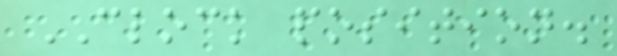CLOCK position.
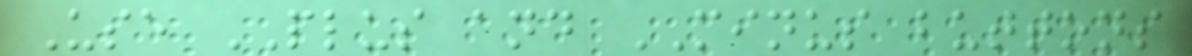Use PLUS and MINUS buttons
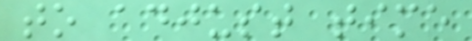to adjust time
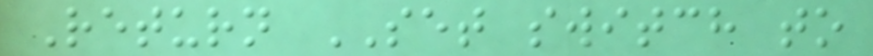Return SET switch to
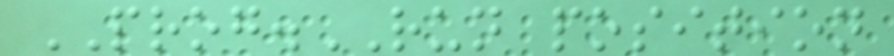PROG.RUN position
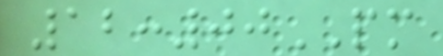12:00PM
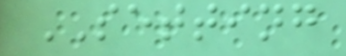SETTING
